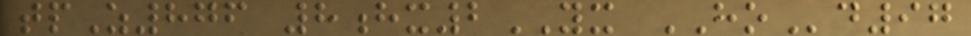tpZ876 8hx2YX HOd97
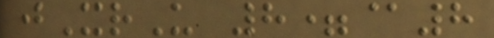jXrU 8=@8
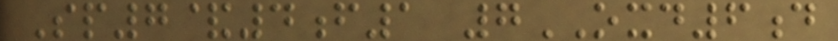Sp7&4f1 7OXD6d
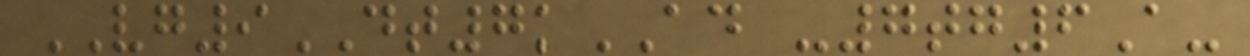VG9DT7kAD -7tg6A-
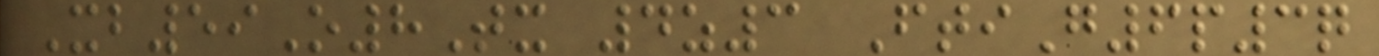Xb59O8Tx 4z3 FtiG6p3q
